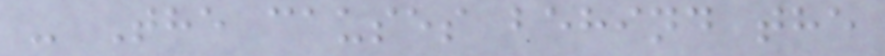- The causes behind the
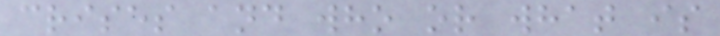crises and who or what is
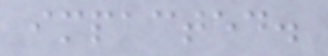impacted.
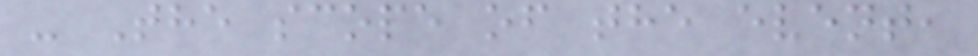- The scope of the event,
